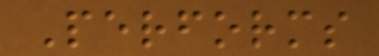Performs
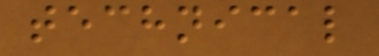technical
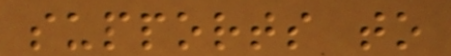supports to
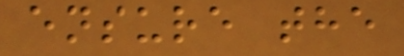ensure the
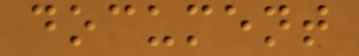document
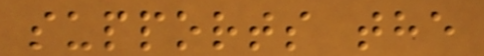supports the
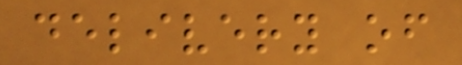delivery of
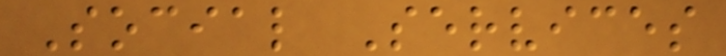Social Services
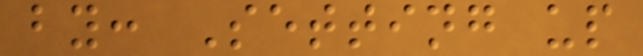by: Setting up
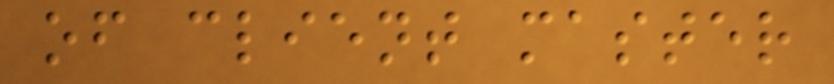of client master
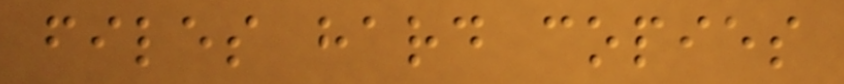files hard copies
